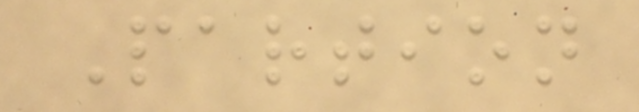Partion
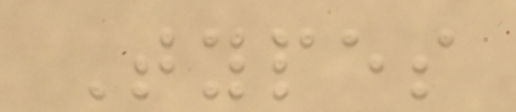Types
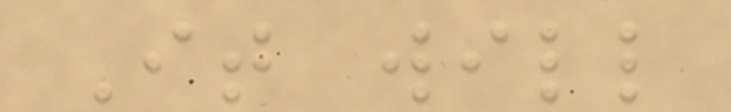It will
